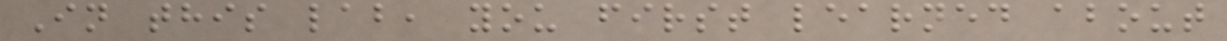In this lab, you first learned about
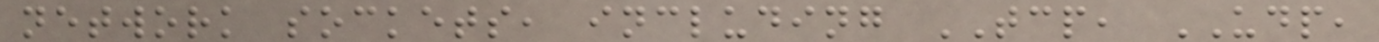network sockets, including TCP, UDP,
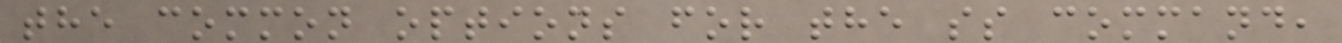the common options for the ss command,
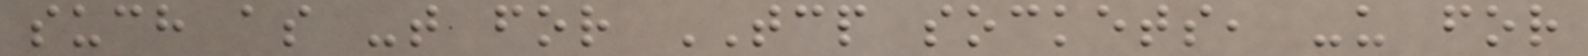such as -t for TCP sockets, -u for
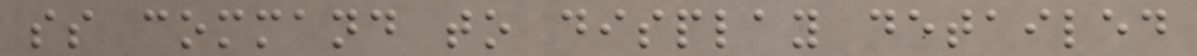ss command to display detailed
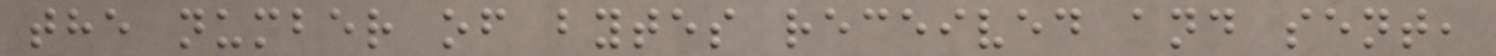the number of bytes received and sent,
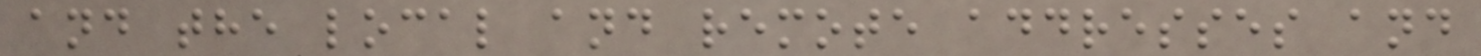and the local and remote addresses and
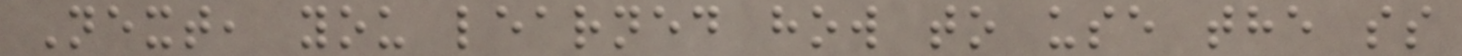Next, you learned how to use the ss
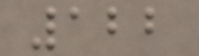122
